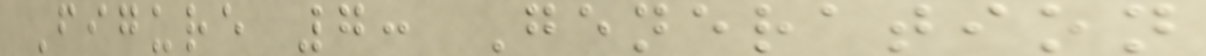Figure 7: Generation
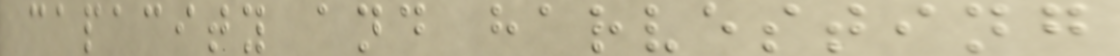capacity and harvesting
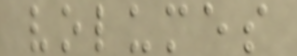volumes
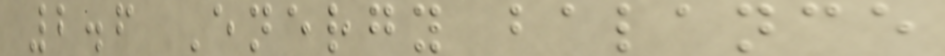2.6 Energy balance
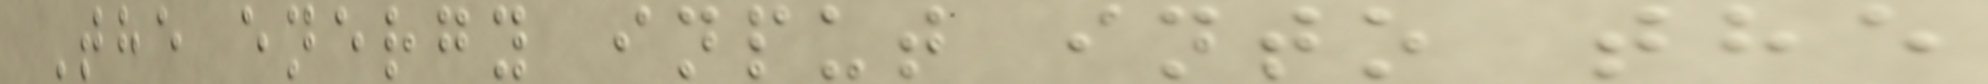The energy input into the
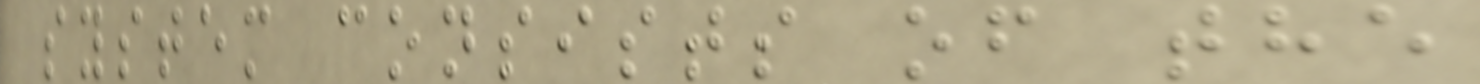system consists of the
